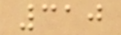310
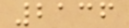2136
